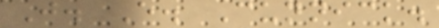J. E. Cunnick.
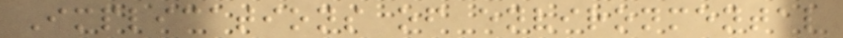Implications of environmental
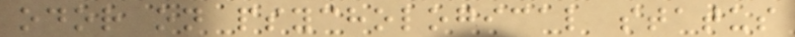odor on psychological status
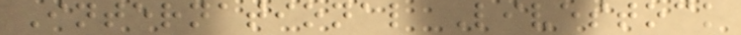International Livestock
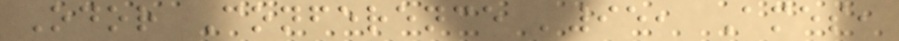Odor Conference '95, Ames,
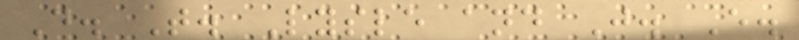D. T. Lysle and J. E.
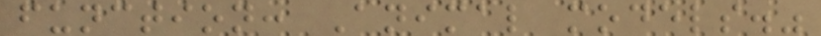function: Animal models."
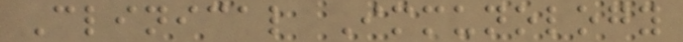Clinical Immunology
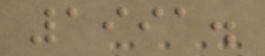1991.
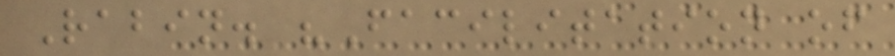Rabin. "Facilitation of
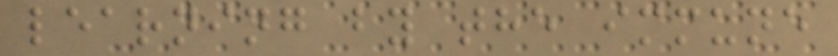learning by the immune
